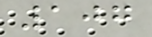107
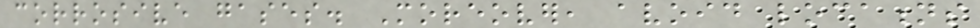corrosive gases. Moreover, avoid locations
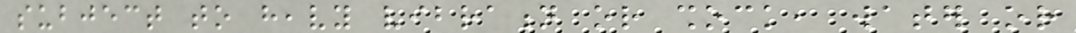subject to heavy vibration or shock, water or
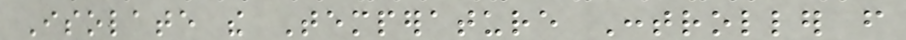Isolate the Temperature Controller from
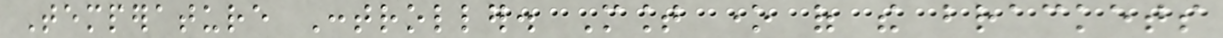Temperature Controller. Mount one of the brackets
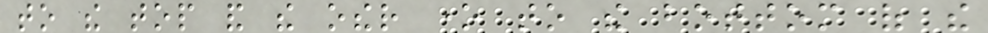to the top and the other one to the bottom of the
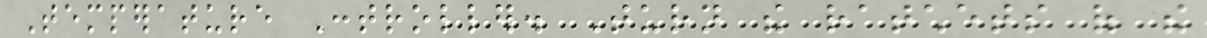Temperature Controller. Turn the ratchets of the
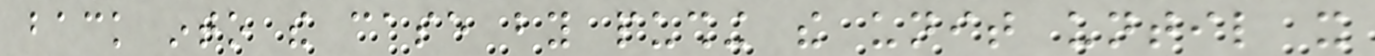back into the case by pushing the unit until it
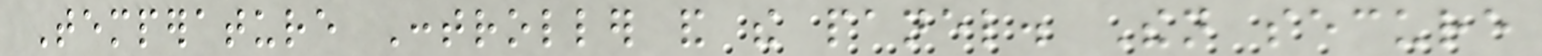Temperature Controller and the panel. Then secure
